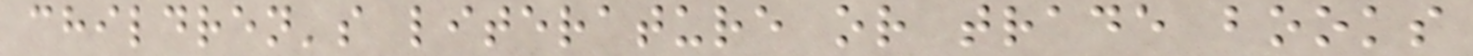children's literature or trade books
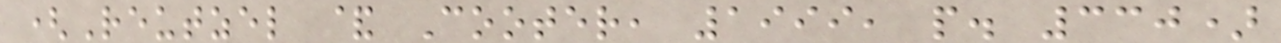(Reutzel & Cooter, 1999, p. 330)
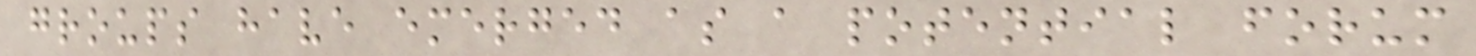groups have emerged as a potential forum
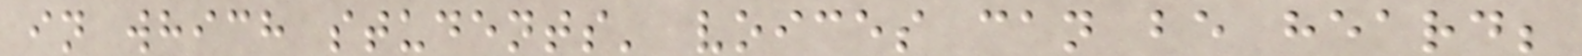in which students' voices can be heard;
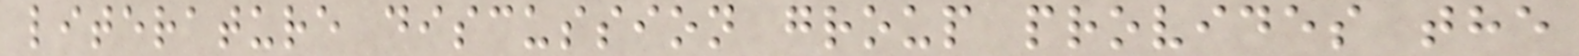literature discussion group provides the
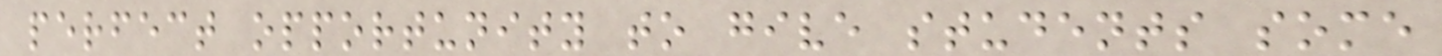perfect opportunity to give students some
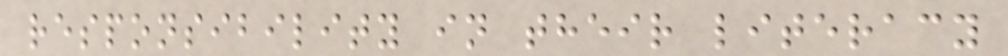responsibility in their literacy
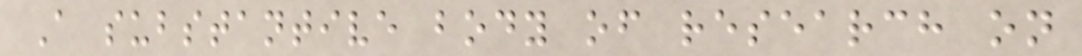A substantive body of research on
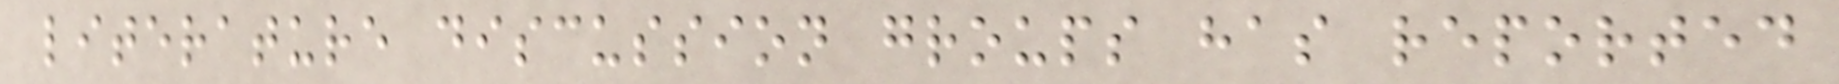literature discussion groups has reported
